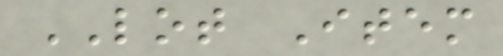LOT Item
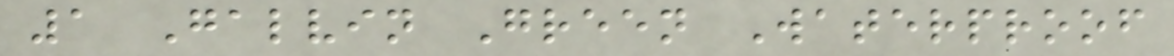1 Galvin Green Waterproof
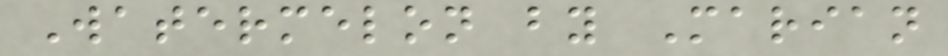Watermelon by Marian
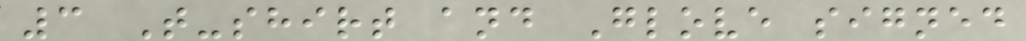3 T-shirt and Glove signed
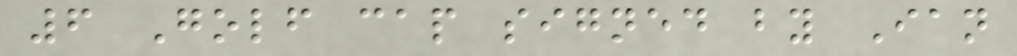6 Golf cap signed by Ian
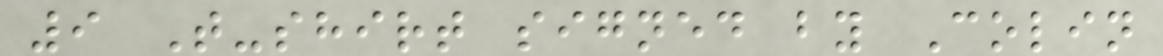9 T-shirt signed by Colin
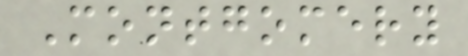Montgomery
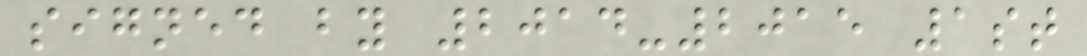signed by 2014-2015 1st
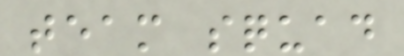team squad
